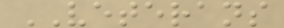VETERANS
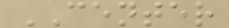CENTER
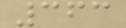363
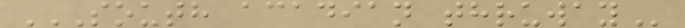SOUTH ACADIAN THRUWAY
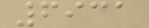6931
